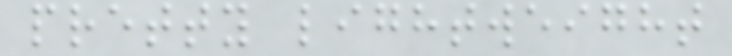pretty lightweight
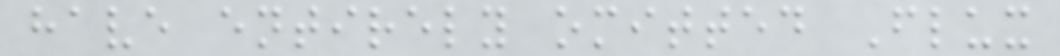have entirely omitted Flux
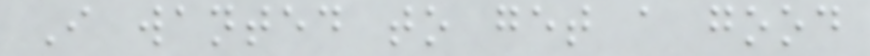I wanted to get a good
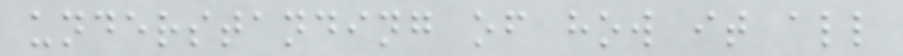understanding of how it all
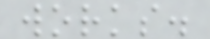works.
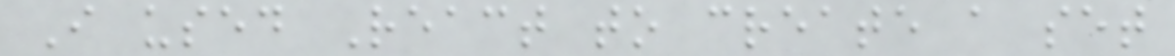I used React to create a set
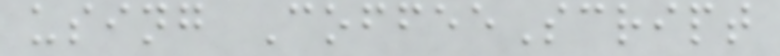using CoffeeScript
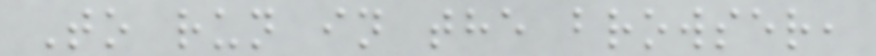To run in the browser,
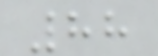88
